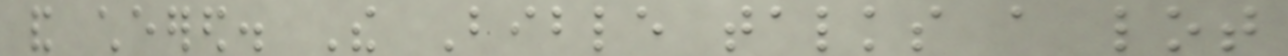and cheered. The Bible talks a lot
